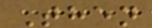Then
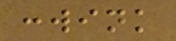:wink
